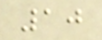10
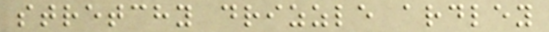stretchy drizzle ardley
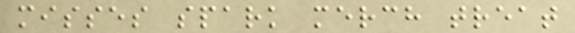misses spark merch treat
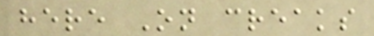here On creaks
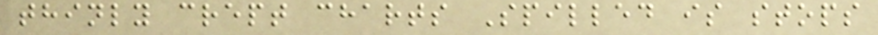thinly crept charts Spilled is stops
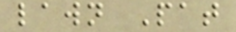lawn Pat
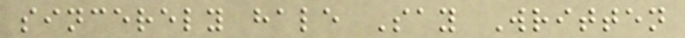sincerely hale Say Written
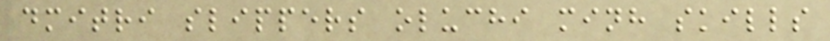dmitri slippers oluchi minh skills
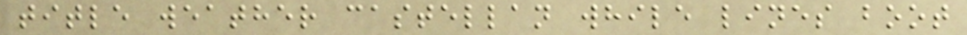title weather castellan while lines boot
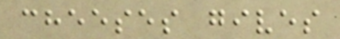cheeses gives
